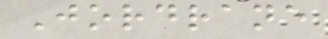Jordrane
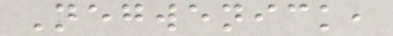Negwenick,
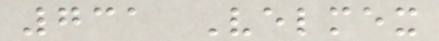731 Velmex
